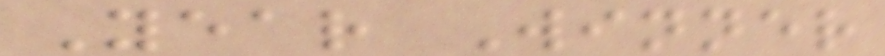Year Winner
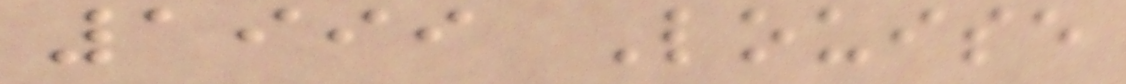1999 Louise
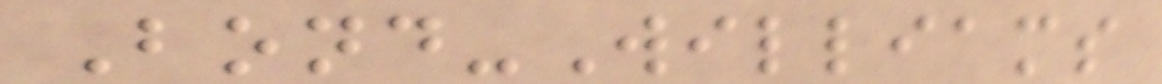Bond-Williams
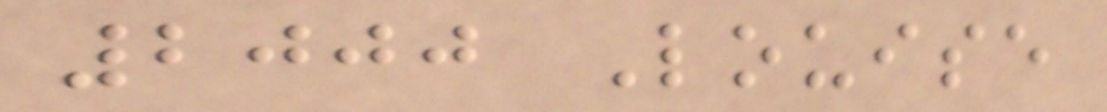2000 Louise
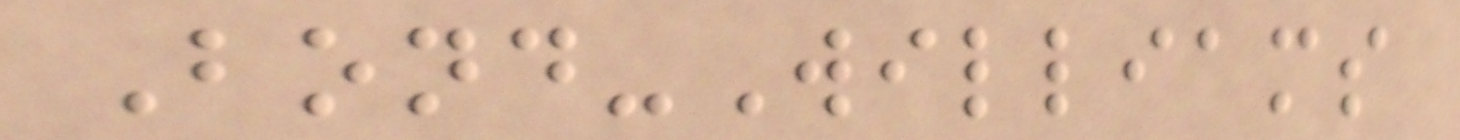Bond-Williams
